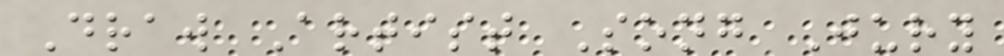Draw Artist Song Jury
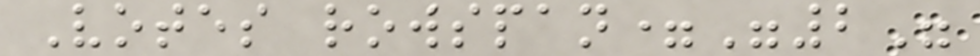Votes rowspan="2"
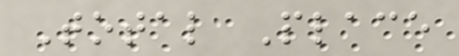Total Place
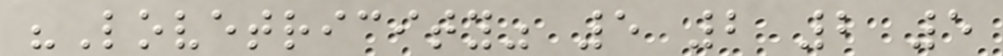"Lovetricity" 5 2 2 5
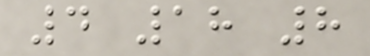4 18 8
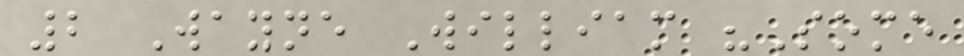2 Wayne William "Some
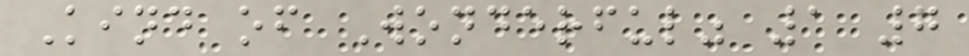Kind of Wonderful" 1 7
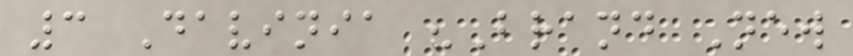3 Davinia "Brand New
